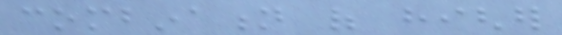combination of higher
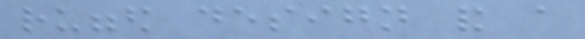rugged design and a
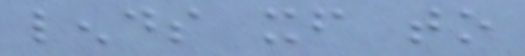lends itself to
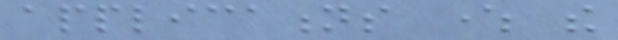applications where the
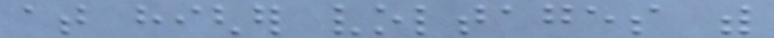at higher voltages with
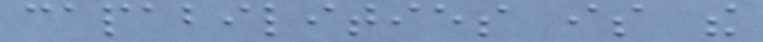capabilities is the
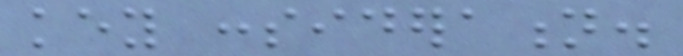key consideration.
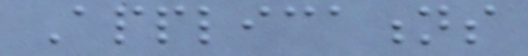Applications
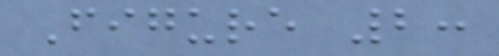Figure 2:
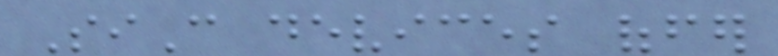SiC devices offer
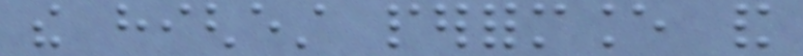the highest performance and
